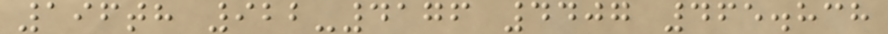196th 922-4176 4407 465.838
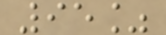95%
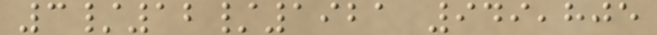3/12/1921 949,805
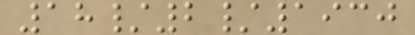18/2/1930
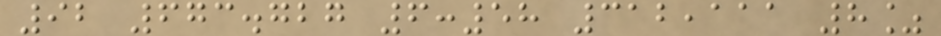92 673.727 6:58 312,111 8%
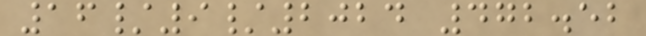16/9/2024 472.52
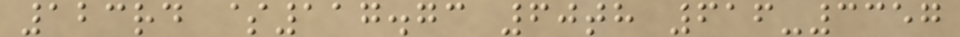123rd $117.73 60th 616-3357
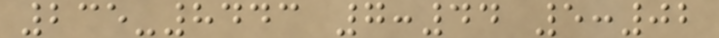235-8443 7:44 5:02
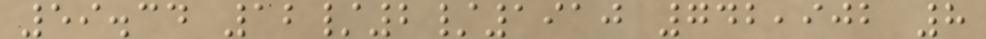59.34 12/2/1910 742,902 8
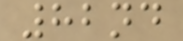82nd
